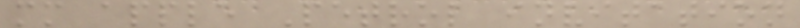mm apple Petrol invitation
